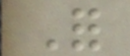For
